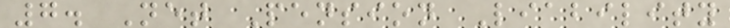7. Net Pension Liability
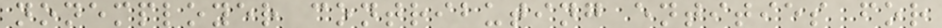nonemployer contributing entities for
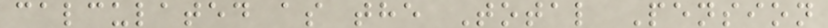calculated as the Total Pension
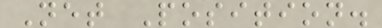Net Position.
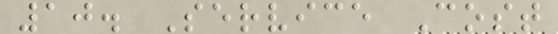10. Service Cost
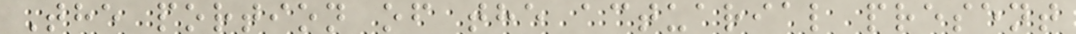The portion of the actuarial present
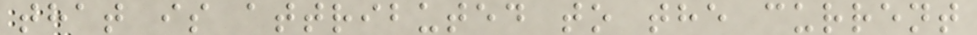that is attributed to the current
